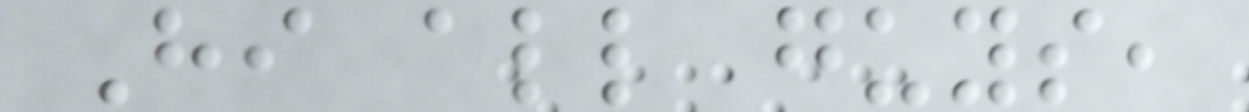Hi all guys,
